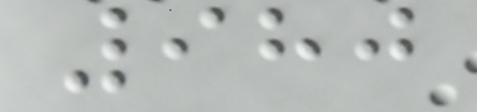980
